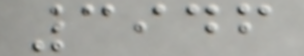3946
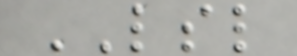LSL
